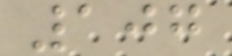107
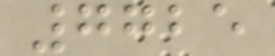7725
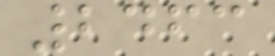2463
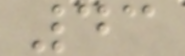43
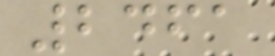2461
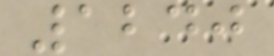1240
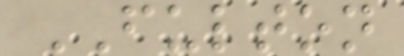FULTON
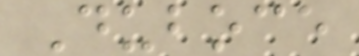Duboce
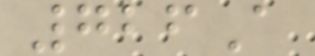726A
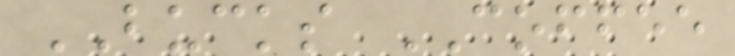BUCKS COFFEE
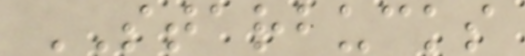STARBUCKS
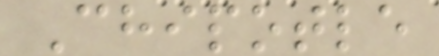Chipotle
